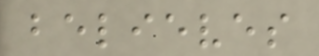believes
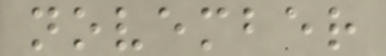november
